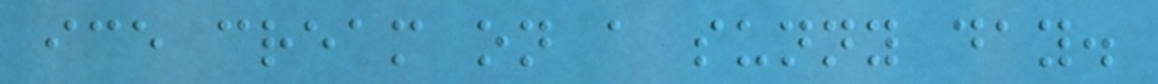ice cream on a sunny day.
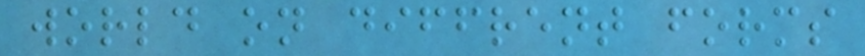world on diffrent forms
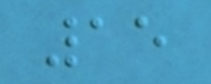15
